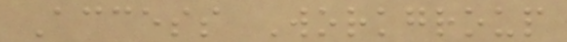Access Workgroup
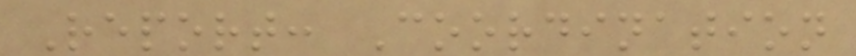Report: Coordination
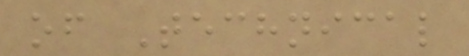of Technical
